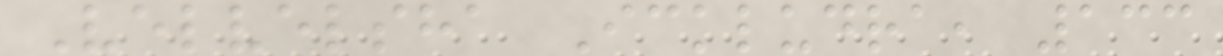Velvelsha Ickludra, 133
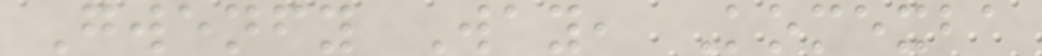Gwenfy Way, Komexba
